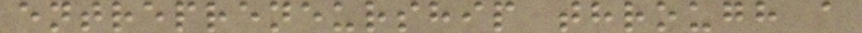entrepreneurship through a
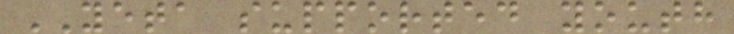YETA supported youth
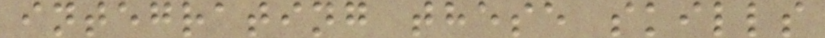integrating these skills
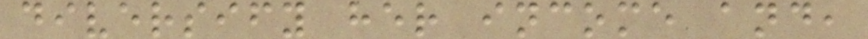diversify her income and,
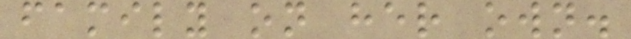family on her own.
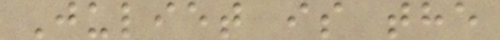Juliet is the
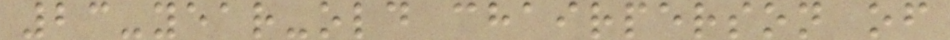23-year-old chairperson of
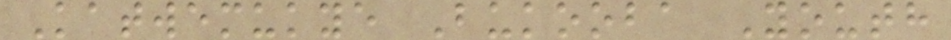Katwemukye Bukooba Youth
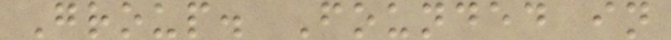Group. Founded in
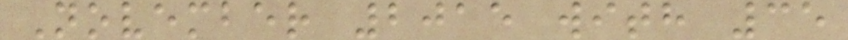November 2015 with 35
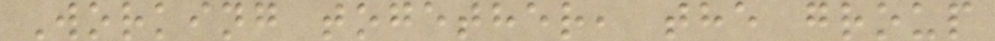Working together, the group
